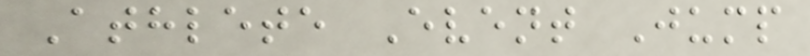Athlete Event Jump
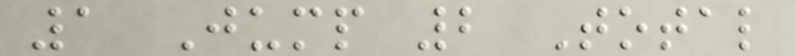1 Jump 2 Total
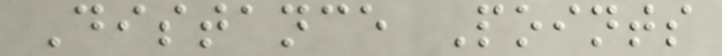Distance Points
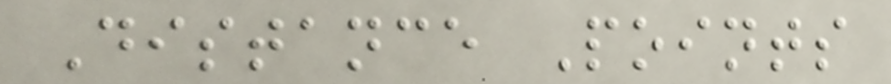Distance Points
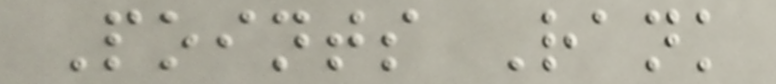Points Rank
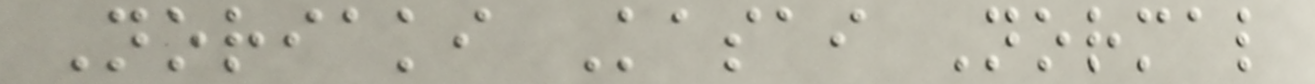Noriaki Kasai Normal
